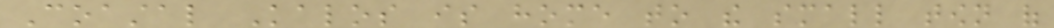Coastal Kalos is home to the small town of
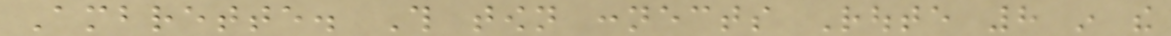Ambrette. This town connects Route 8 in the
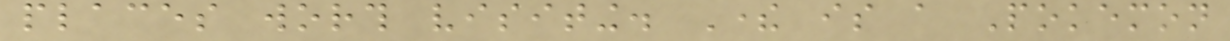places worth visiting. There is a Pokemon
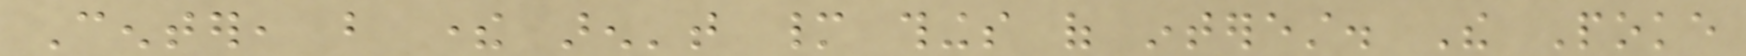Center, but there aren't many things of interest. The Poke
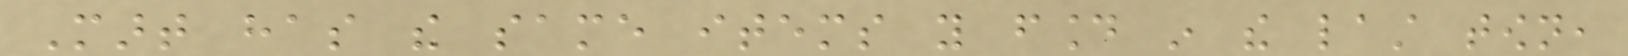Mart has the same items you found in the last town,
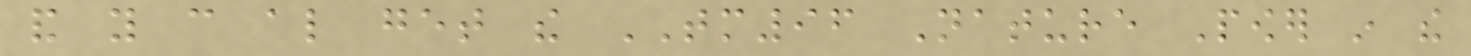and you can also get the TM96 Nature Power in the
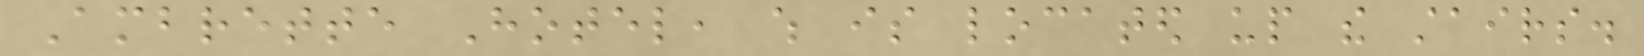Ambrette Hotel, which is located up the stairs.
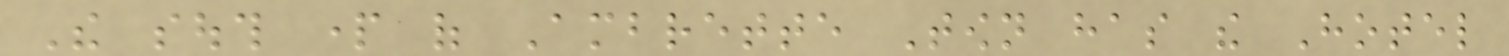The south part of Ambrette Town has the Hotel
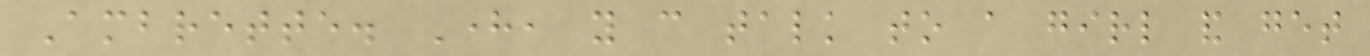Ambrette. Here, you can talk to a girl and get
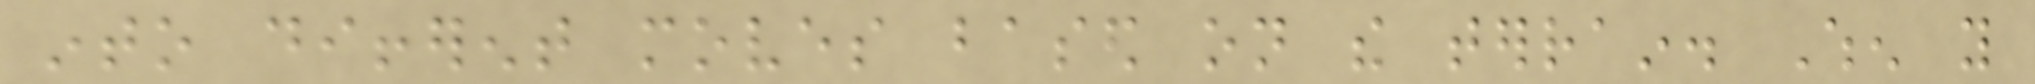into different moves based on the terrain. When you
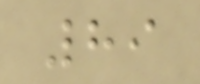89
